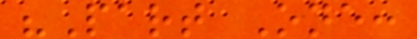"Part One:
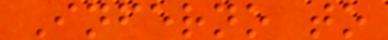Inferno to
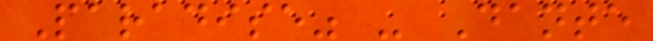Paradise" - Dante
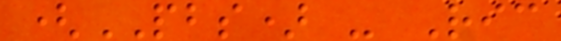(PBS) - Ric
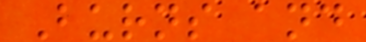Burns and
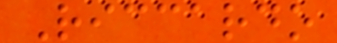Riccardo
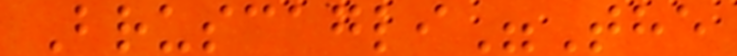Bruscagli"The
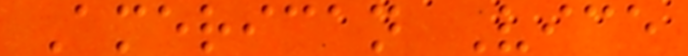American Vice
